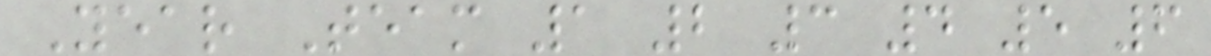Year Team 1 2 3 4 5 6
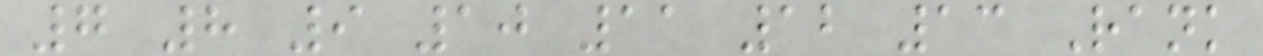7 8 9 10 11 12 13 Rank
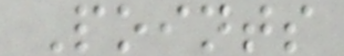Points
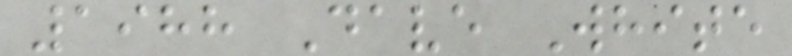1988 Dave White
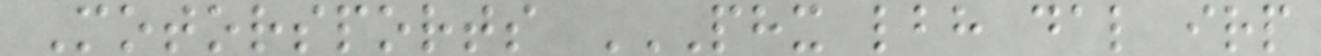Motorsports PHX LBH DAL IRP
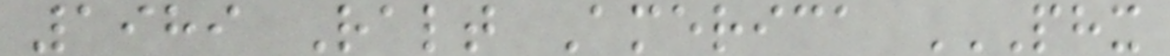1989 Ralt America PHX
